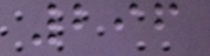296
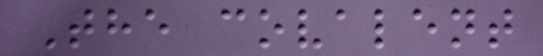The covalent
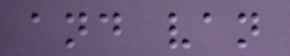and van
